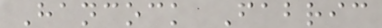Hancock Fabric
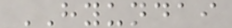HYUNDAI
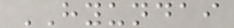HYUNDAI
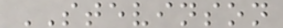STEVINSON
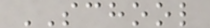SCHOOL
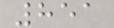851
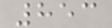853
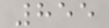855
